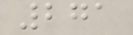271
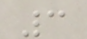3
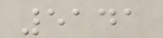5141
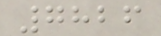7826
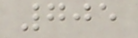705
